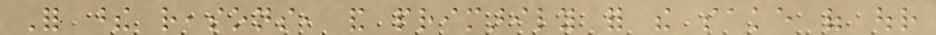For these reasons, and primarily for the sake of our
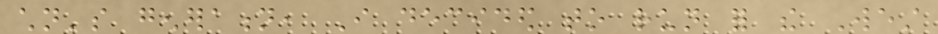children's generation, I decided to run for the West
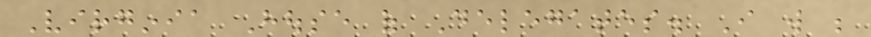Virginia House of Delegates. I will be
